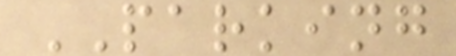PARKING
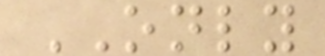ONLY
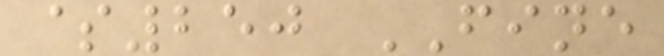$250 FINE
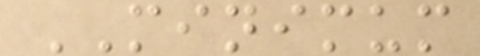MINIMUM
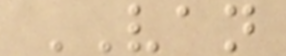VAN
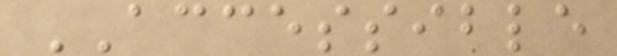ACCESSIBLE
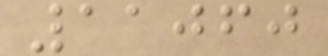11060
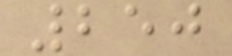250
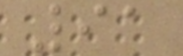91
